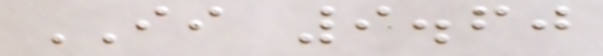II 9.60
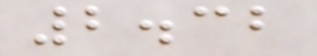2.32
